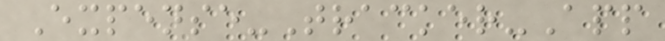Expense-Tracker-App
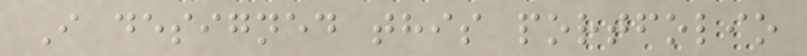I designed this portfolio
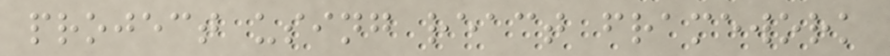project using react framework
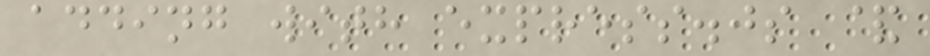adding with express.js &
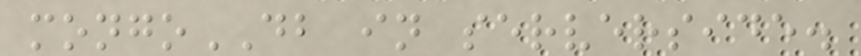mongoDB in serverside.
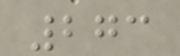273
